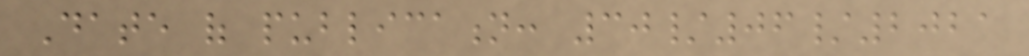Date of publication: 30/06/2021
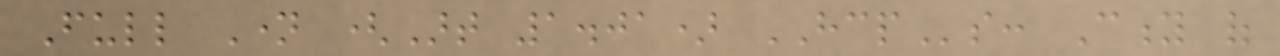Full Name (Art 1.01) HCPs: City of
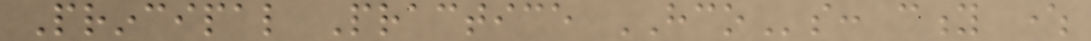Principal Practice HCOs: city where
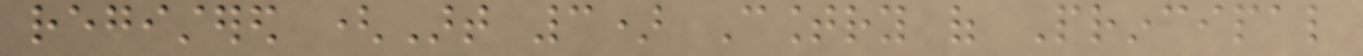registered (Art 3) Country of Principal
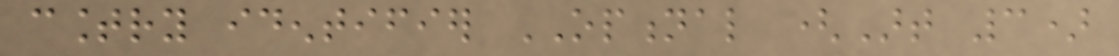country identifier OPTIONAL (Art 3)
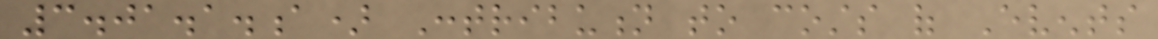3.01.1.a) Contribution to costs of Events
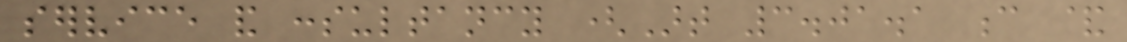service and consultancy (Art 3.01.1 c &
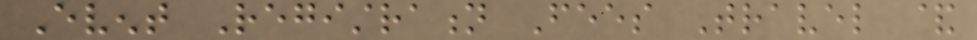Event Registration Fees Travel &
